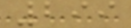299
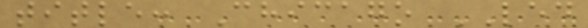title: Chicago LED
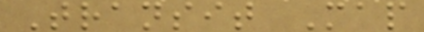Transit Map
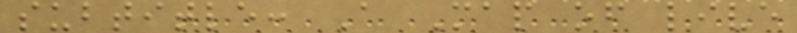subtitle: A Map of live
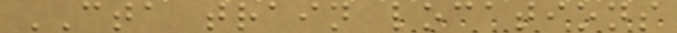CTA train locations
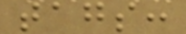tags:
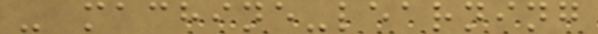- machine-learning
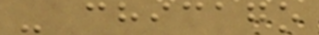- chicago
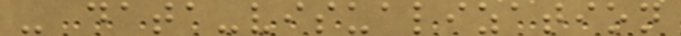- data-visualization
